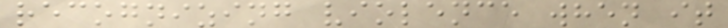recognizing violence when it
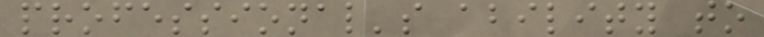professional's ability to
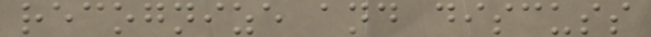recognize and discuss
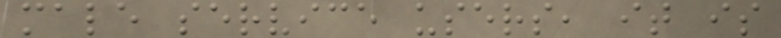male service users, it is
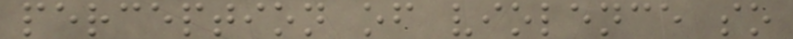perception of violence so
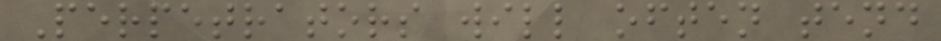Perpetrators will often tend
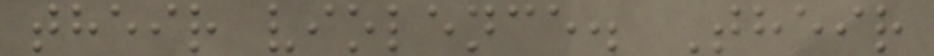their violence. Their
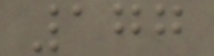177
